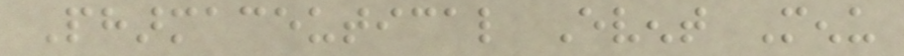Pharmaceutical Event Menu
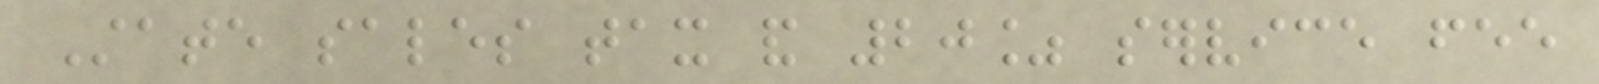State sales tax and 20% service fee
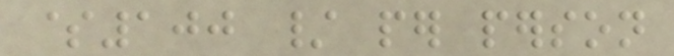$100 / per person
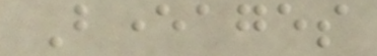Beverages
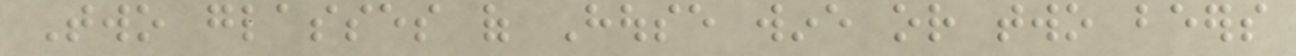Two glasses of House wine or two beers
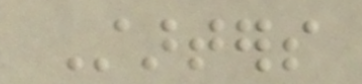Starters
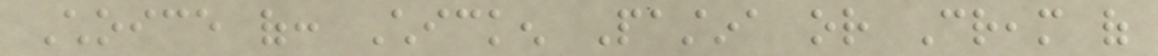Choice of: Chicken Pastina or Cream of
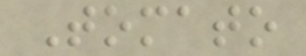Tomato
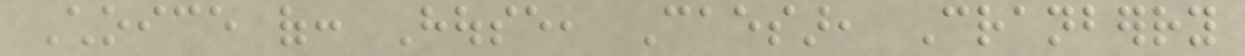Choice of: House, Caesar, Cranberry
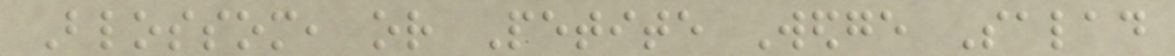Blossom, or Petite Wedge Salad
